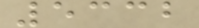5332
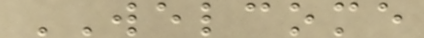WELCOME
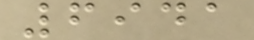6941
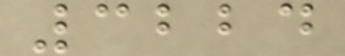3224
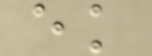ek
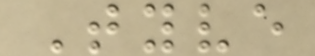Tyve
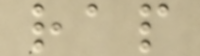rap
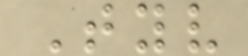Tyv
